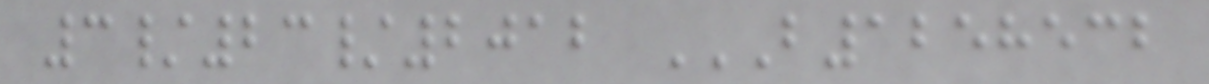3/23/2012 B1258532
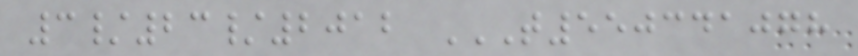3/23/2012 T550341078
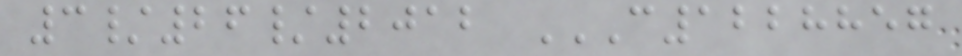3/26/2012 C1228857
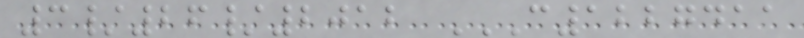3/26/2012 C1227411
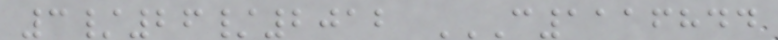3/26/2012 C1116844
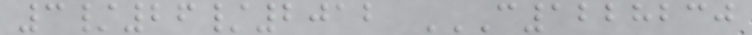3/26/2012 C1228230
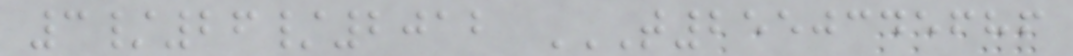3/26/2012 T2550345686
